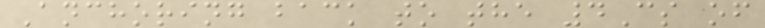Anchoring back to the 4Cs of
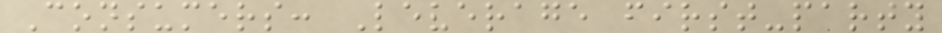Consumers: Leverage first-party
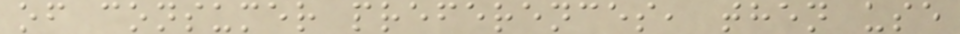of consumer preferences, then use
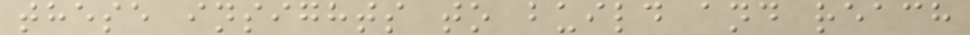these insights to build and reach
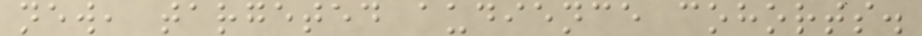new, targeted audience cohorts.
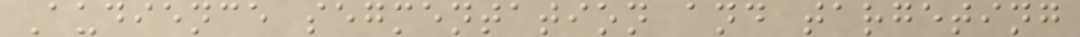Audience segmentation and targeting
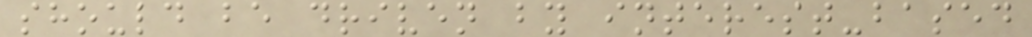should be driven by interest-based
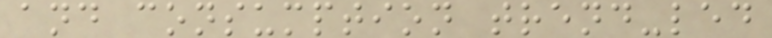and consumption trend-led
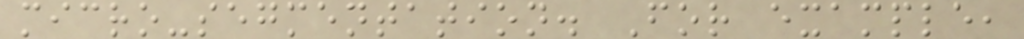micro-segmentation. For example,
